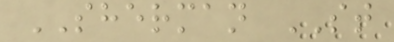SHERMAN ST
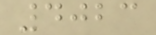4023
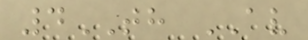4TH AV
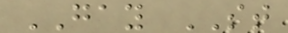GAY ST
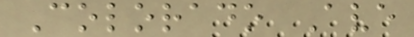Colorado Ave
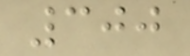300
